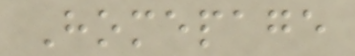Homepage
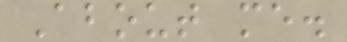About me.
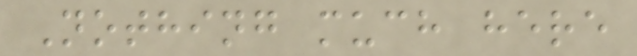Nothing much here
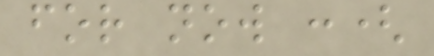for now :(
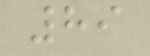89
